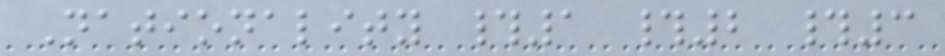Nationality #1 #2 #3
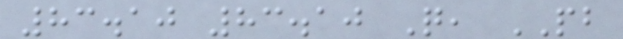83.10 83.10 Q, PB
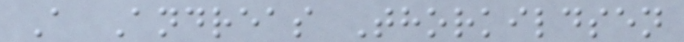A Andreas Thorkildsen
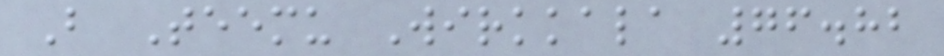B Teemu Wirkkala 76.82
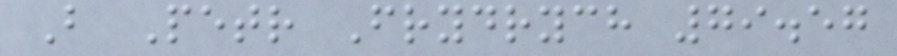B Petr Frydrych 79.57
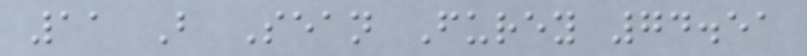11 B Sean Furey 74.51
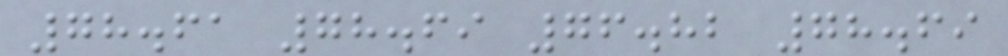78.61 78.69 76.82 78.69
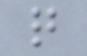q
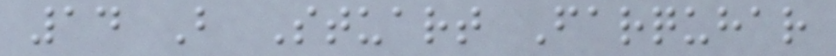14 B Stuart Farquhar
